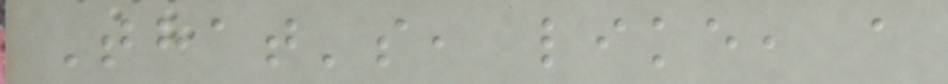That's, like, a
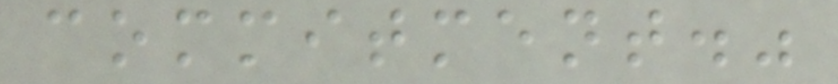commitment."
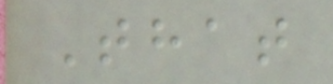That
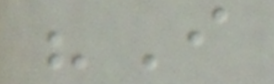"I
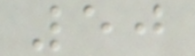50
